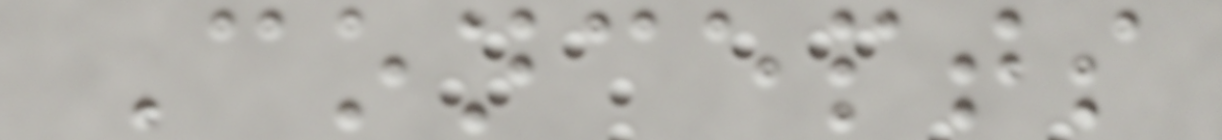Concepts
